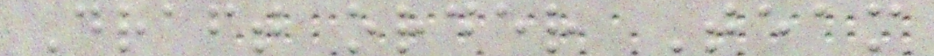Draft order Team
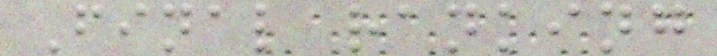Final ranking
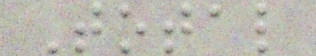Total
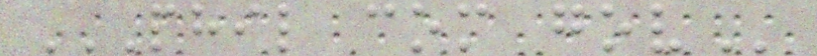PHIL COM GOV
